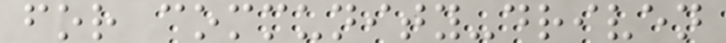for community-driven
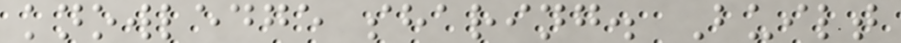knowledge sharing. Built
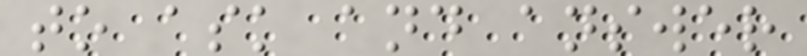to ask and answer
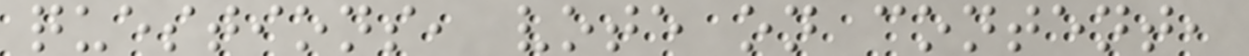questions, vote on content,
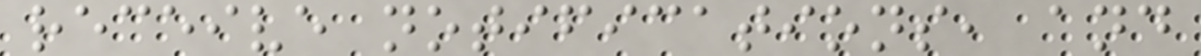receive notifications, and
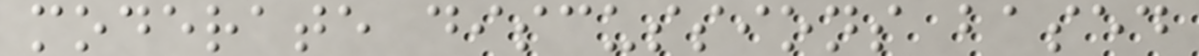moderate discussions based
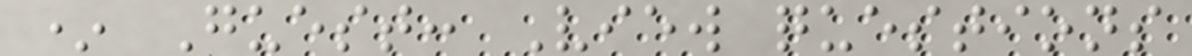* Guest: View questions
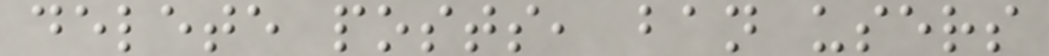delete posts, ban users
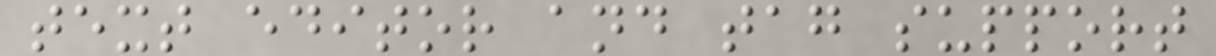text editor and tag support
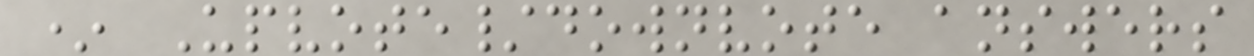* Upvote/downvote answers
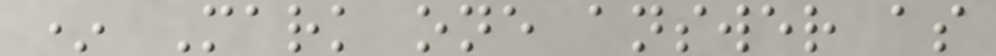* Mark one answer as
